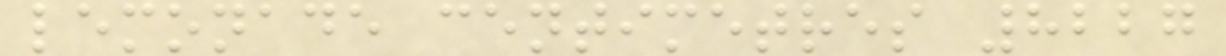lemonade centimetres 8227
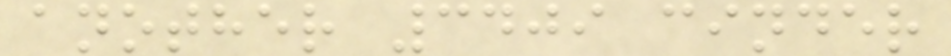another 3409 cinder
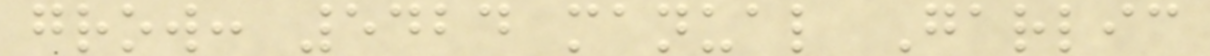grow: 5424 manual Garlic
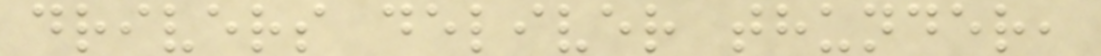drivers deliver thunder,
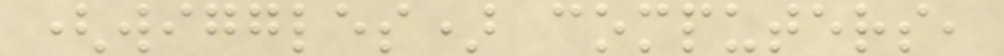(wiggles) computers,
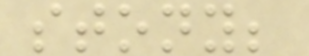stony;
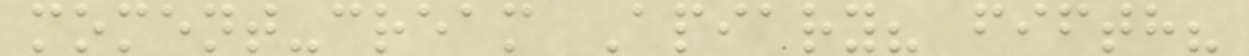moment-cream Apiary? fifth?
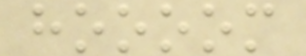hoooom
